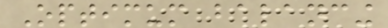Optimum balancing
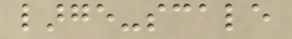large-scale
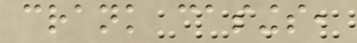crank casings,
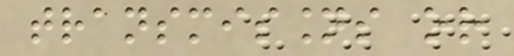transmissions or
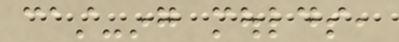cast-ing moulds,
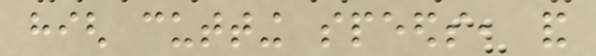high cutting speeds, and
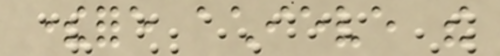therefore achieve the
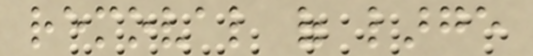removal of large
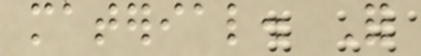material. For
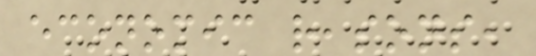economic reasons,
